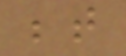between
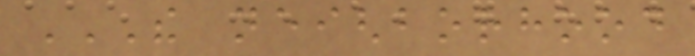THE NEIGHBORHOOD
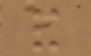and
